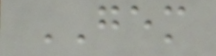GEM
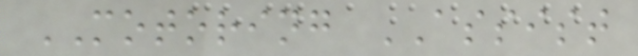MOTORING ASSIST
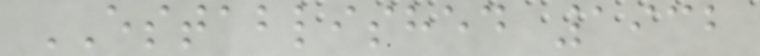ESTABLISHED 1932
